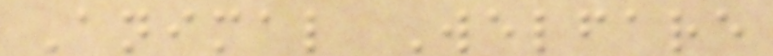Animal Welfare
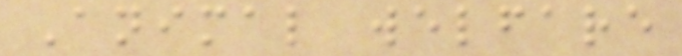Animal welfare
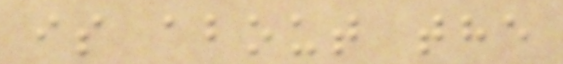is about the
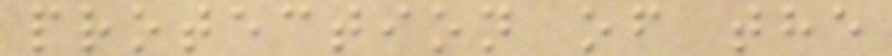protection of the
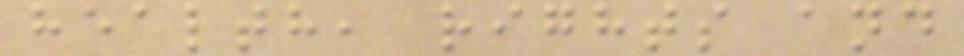health, rights and
